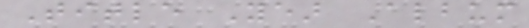Title Year Album
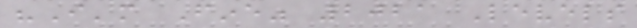"I'm Fine" 2021 Levels
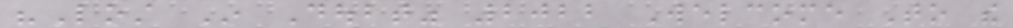"Lost In Doubt" 2022 Welcome To the
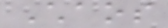Chaos
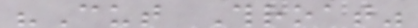"Cut Throat"
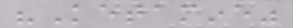"Ketamine"
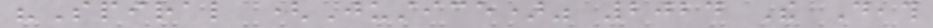"Spiral (Justice)" 2024 The Death
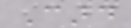Card
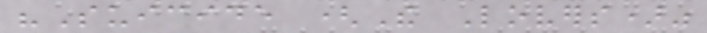"Suicide (The Lovers)"
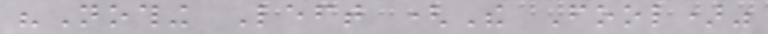"Nothing Left (The Fool)"
